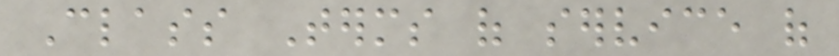Class Terms of service of
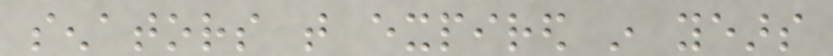senators that expired in years
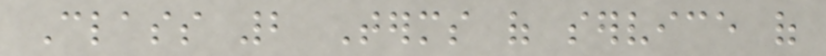Class 2 Terms of service of
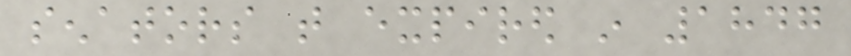senators that expired in 1847
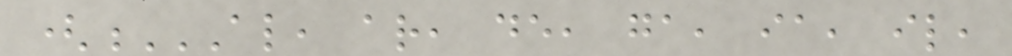(AL, AR, DE, GA, IA, IL,
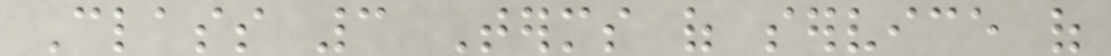Class 3 Terms of service of
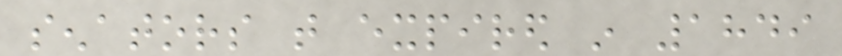senators that expired in 1849
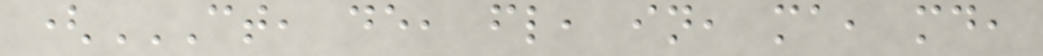(CT, DE, FL, IN, MA, MD,
